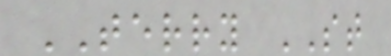TERRY ST
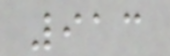913
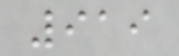919
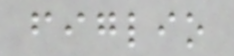figlio
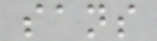sans
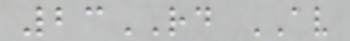23RD AV
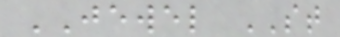JEWEL ST
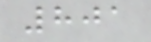801
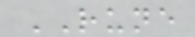RUNE
